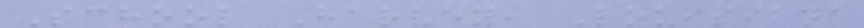School Harvey, Louisiana
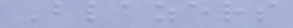Blazers
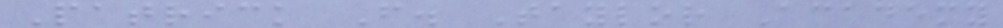Patrick F. Taylor Academy
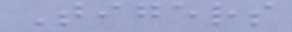Tigers
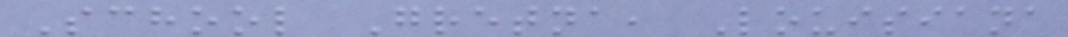School Gretna, Louisiana
